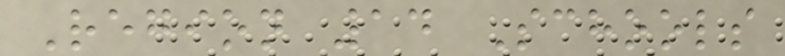Region 14 Schools
